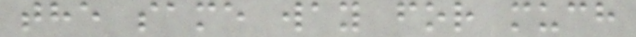the same way for much
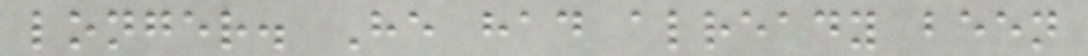longer. He had already been
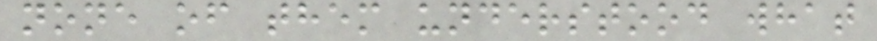none of them understood what
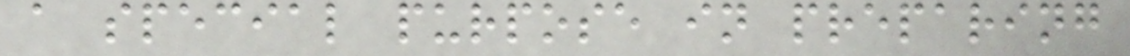a special purpose in preparing
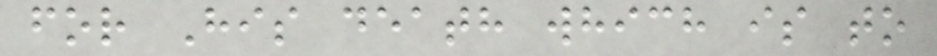for His death which is to
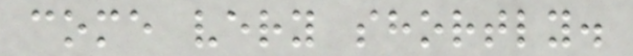come very shortly.
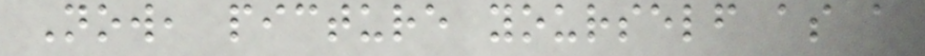Now, picture yourself as a
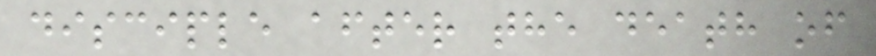disciple after the death of
